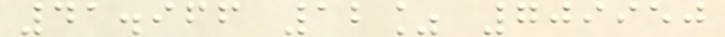41.966 12% 709950
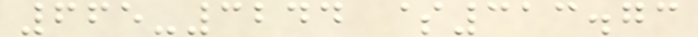665-3244 $313.73
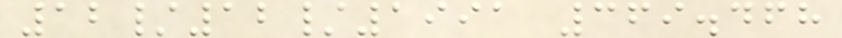12/12/1991 369.468
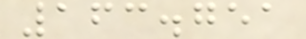163.751
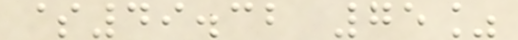$49.32 75%
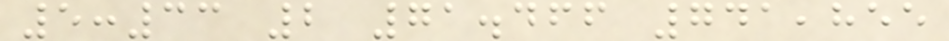5:33 2 71.466 741,855
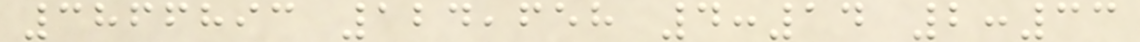3866893 124,658 4:14 2:33
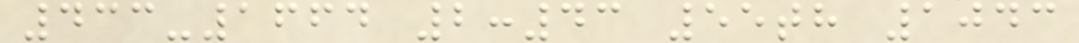433-1664 2:43 55th 1043
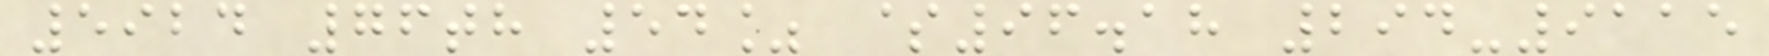5924 76th 54% $96.18 294-9115
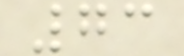73
